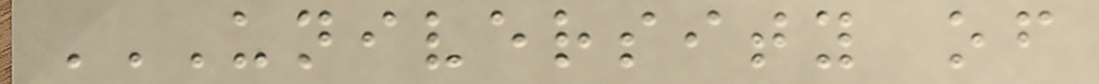UNIVERSITY OF
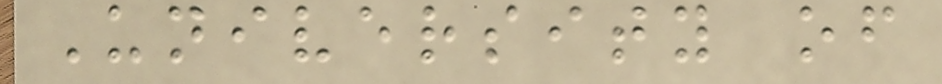University of
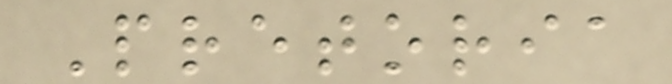Pretoria
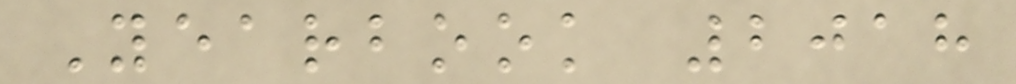Yearbook 2018
